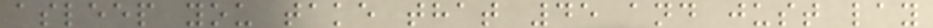asleep you take that 45 and just lay
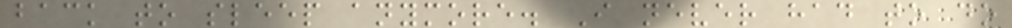back to sleep anymore. I never had to do
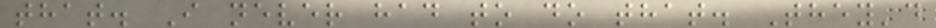that. I never had to do that. They'd
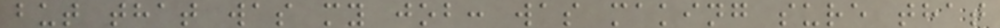but that was my job: was making sure that
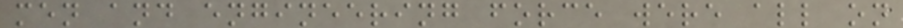men and engineering force were all on
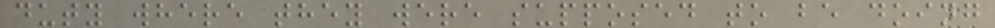duty where they were supposed to be doing
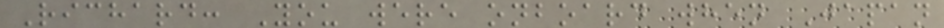Richard: You were onboard when Japan
